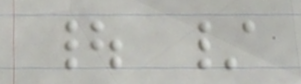| /
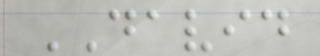DAVID
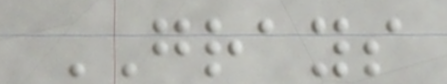GRAYS
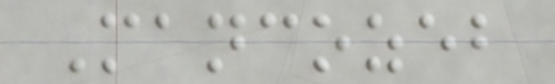Mancozeb
